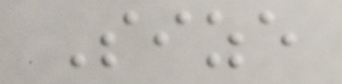Size
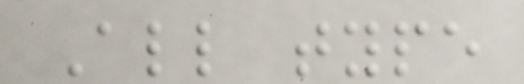All type
